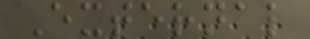External
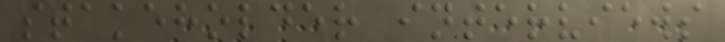stakeholder interviews
